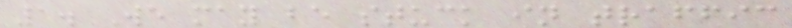1. We may be stuck in traffic
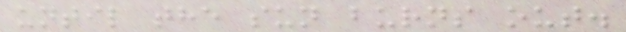until the sun burns out.
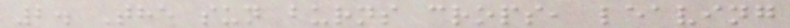2. The sun burns crops, leaving
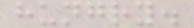hungry.
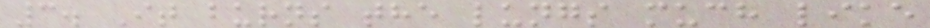3. It burns the lungs much like
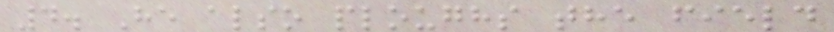4. He also ploughs the field
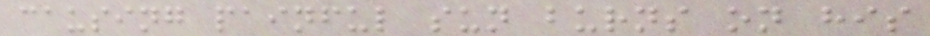causing painful sun burns on his
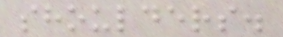shoulders.
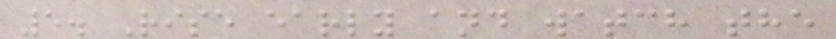5. Rise early and watch the
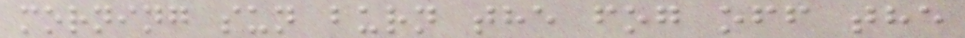morning sun burn the fog off the
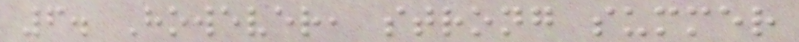6. However, strong summer
